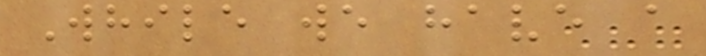While we have a
